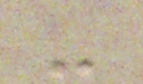-
